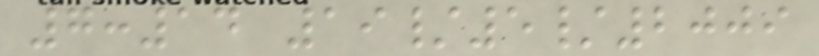7:14 19/5/2009
